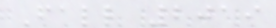Fall 2019
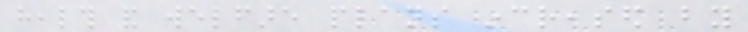health and welfare plans increased by
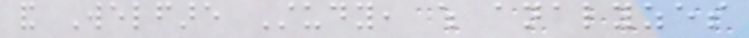and Welfare Study, which analyzes
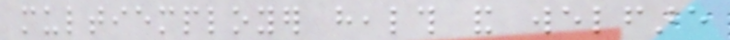multiemployer health and welfare
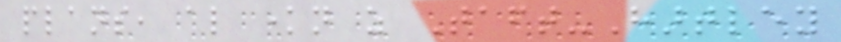plans, also known as Taft-Hartley
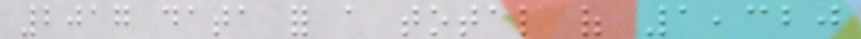2017 data for a total of 1,320
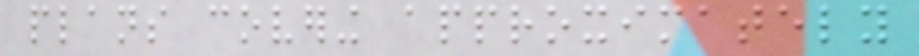plans covering approximately
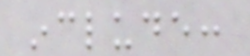include:
